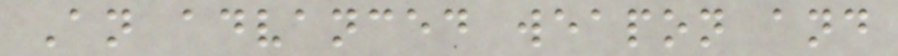An advanced weapon and
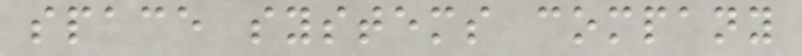space systems company
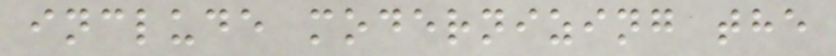include modernizing the
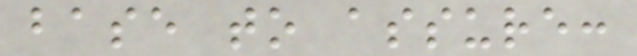base to assure:
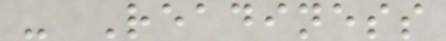- Readiness
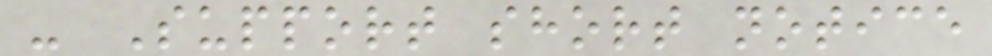- Support short notice
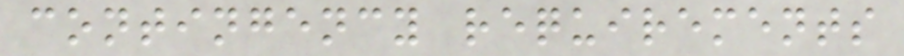contingency requirements
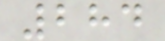284
